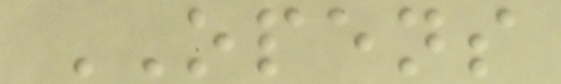OPENS
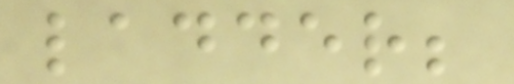ladder;
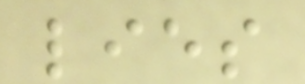lies
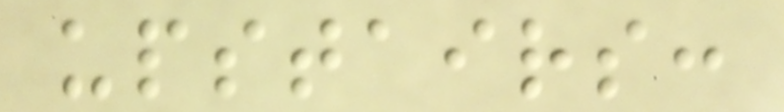upstairs:
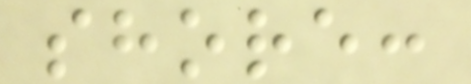shore:
